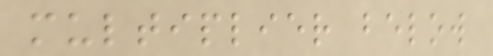multiplier below
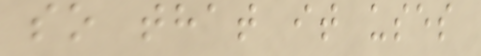so that it uses
